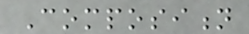Composition
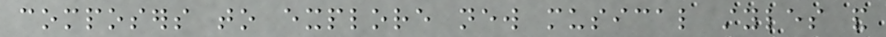composers to explore new musical styles and
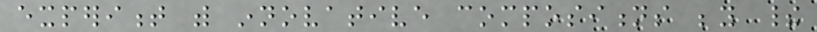experiment with innovative compositions beyond their
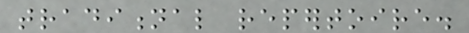traditional repertoire.
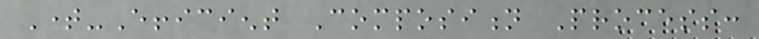Time-Efficient Composition Process:
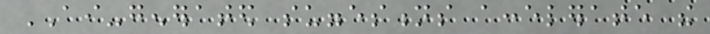AI-generated suggestions accelerate the
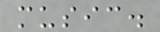music.
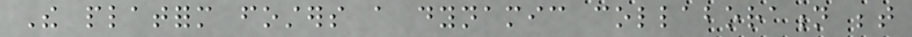The platform fosters a dynamic collaboration between
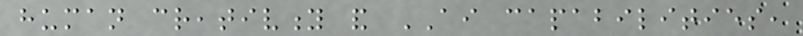human creativity and AI capabilities,
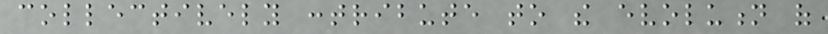collectively contribute to the evolution of
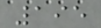195
